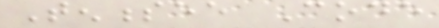Tennessee Code
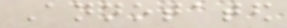Annotated
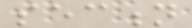section
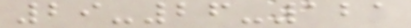29-26-121
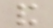and
